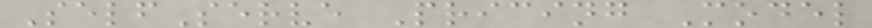SelfServe Pricing Model
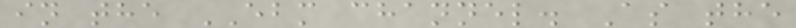in the EBM channel. As the
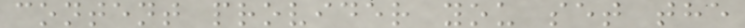content provider you set the
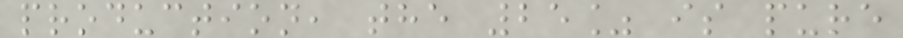production, the 25% is pure
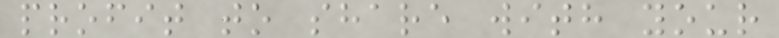profit to share with your
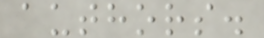authors.
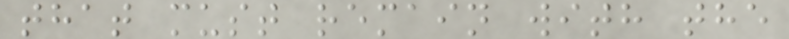that must remain with the
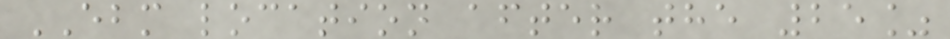EBM location after the 25%
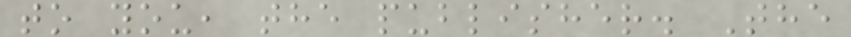to you, the publisher. The
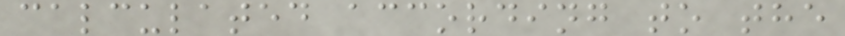calculated according to the
